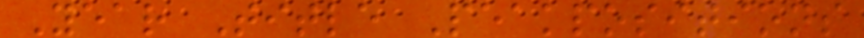Year Title Peakpositions
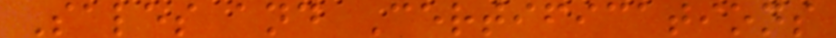Sales and Certifications
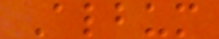Album
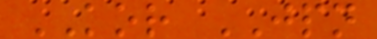KOR JPN
